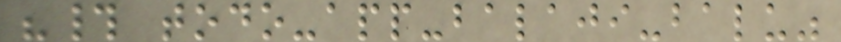"# todo-app-balaji-balu"
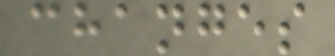changes
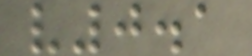v0.1
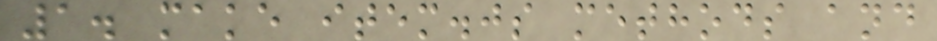1. make item.js methods and
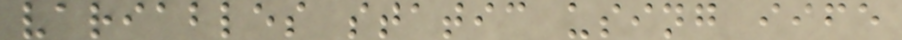variables static using iife
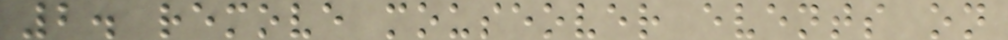2. remove mouseover events on
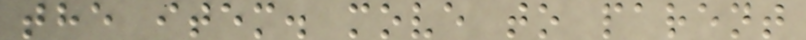the item. move to parent
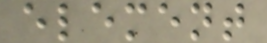element
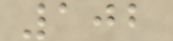102
